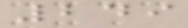249
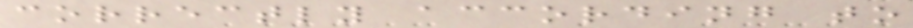correctly according to
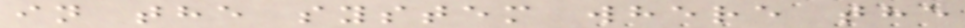in the system where the
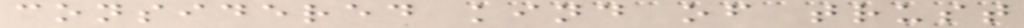considered kind of trust
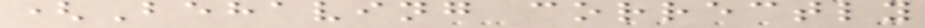(Behaving correctly
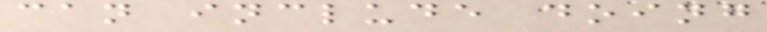can include doing
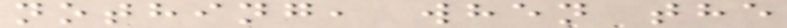nothing, when the
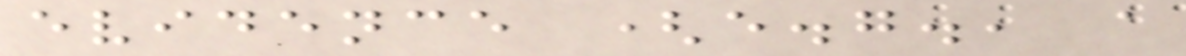evidence (e.g., a
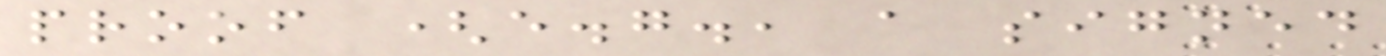proof (e.g., a signed
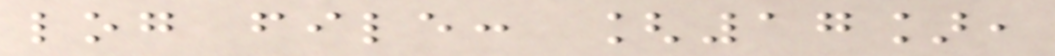log file: [17],
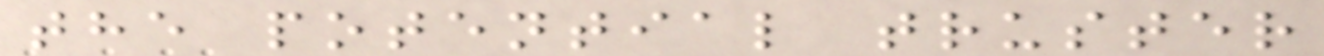the potential truster
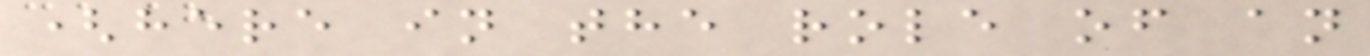(here in the role of an
